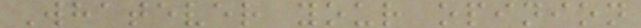Whatever your opinion
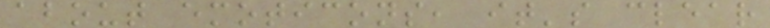about emoticons, it's clear
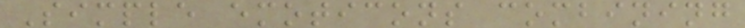Simple emoticons combining
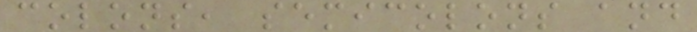colons, semicolons and
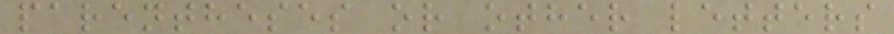parentheses or other letters
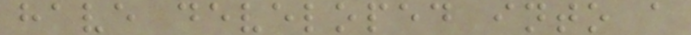have developed into a
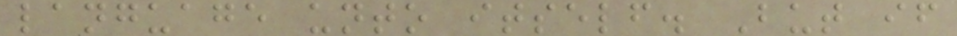language unto itself. But if
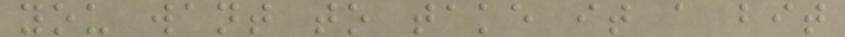you want to take it a bit
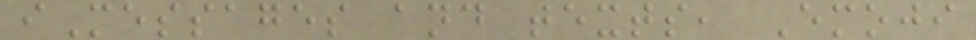iMessages and texts, Emoji
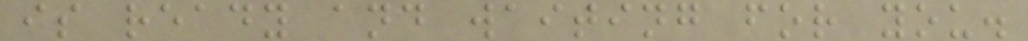is ready and waiting for you.
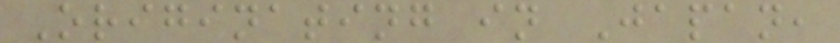Originating in Japan,
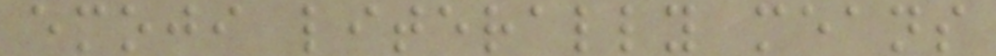emoji literally means
